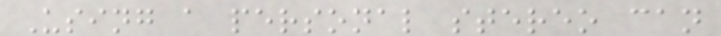Using a personal stereo can
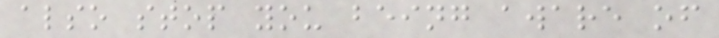also stop you being aware of
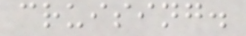cruising.
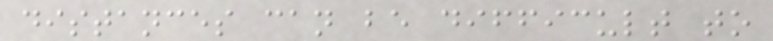distances can be difficult to
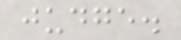judge.
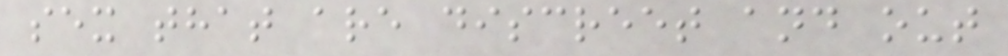sex that are discreet and out
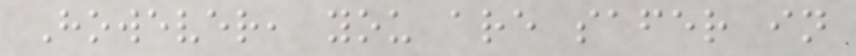However, you are safer in
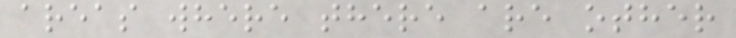areas where there are other
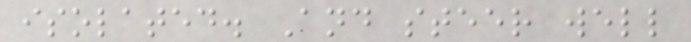isolated. And steer well
